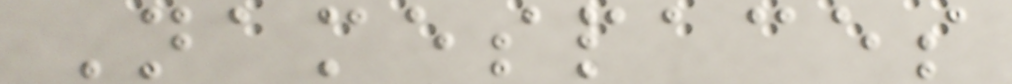Namespaces
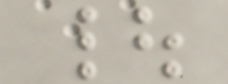|
